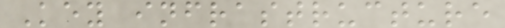Key infrastructure
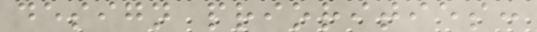design priorities:
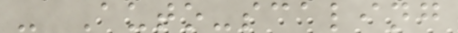- Auto-scaling
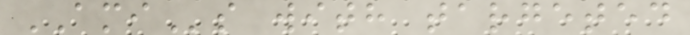AMIs with targeted
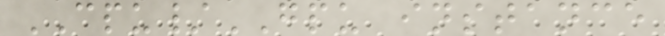CPU/GPU instance
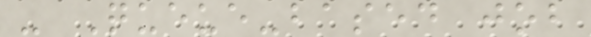- Queue-based job
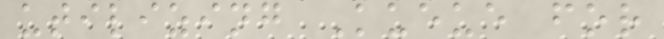utilizing Kueue for
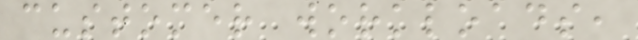customer workloads,
